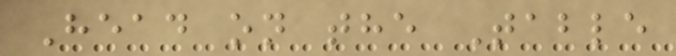Head on the Table
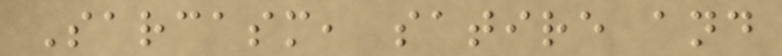Sarcasm, satire and
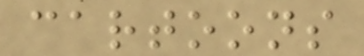cartoons
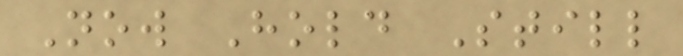Now Hold Still
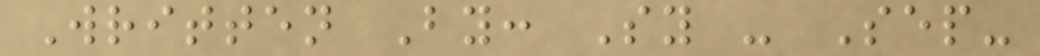Written By: Sy - Sep-
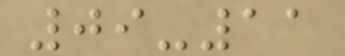09-11
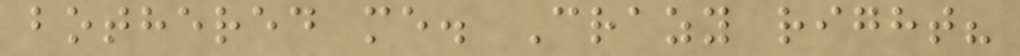bothered me. Crazy right?
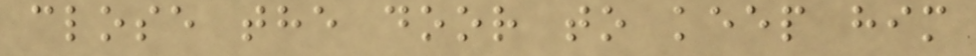close the door to keep him
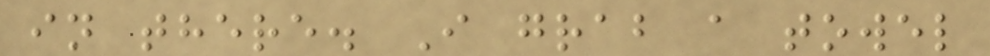in there. I grab a towel
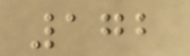172
